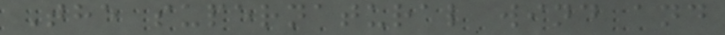The supernatural wind and
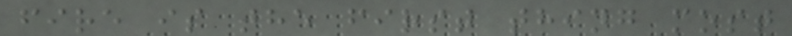fire is the first thing most
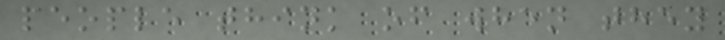people think of when they
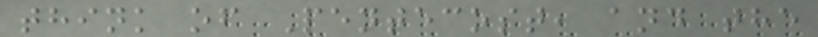think of Pentecost, and the
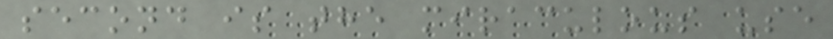second is the miraculous use
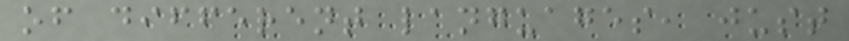of different languages, just
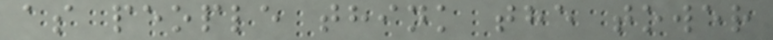as people think the tower
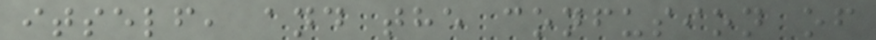itself, and the confusion of
